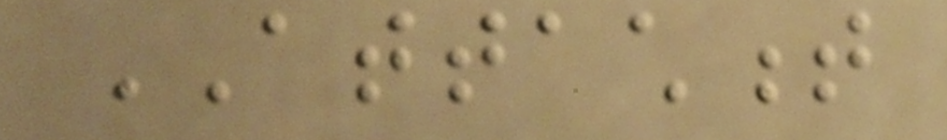ATTACHMENT
